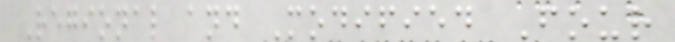Regional and Modified Four
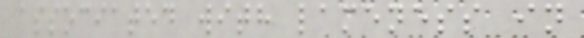associated with lameness in
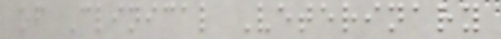of Clinical Veterinary
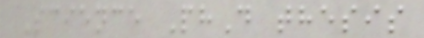Science PhD thesis
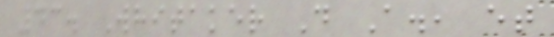43. Whitaker D A., et
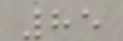85
